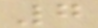7
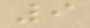9
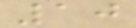10
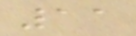11
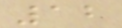12
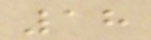18
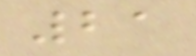21
